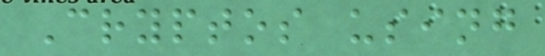Cryptos using
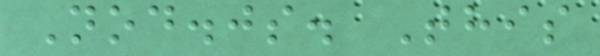Nod.js. This
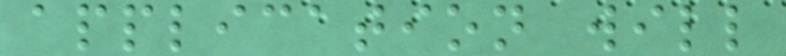application will
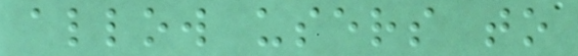allow users to
